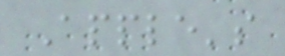Apple's
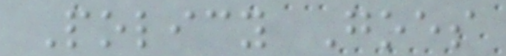Policy Goes
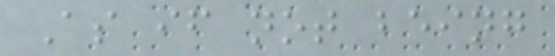As if not being
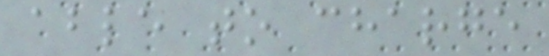able to charge
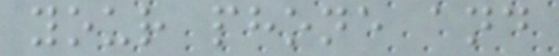your phone and
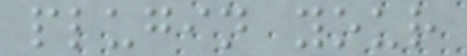plugin your
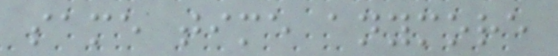same time anymore
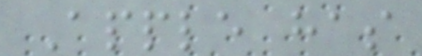Apple has
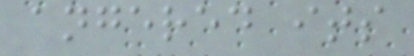angered its
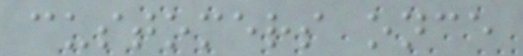customers once
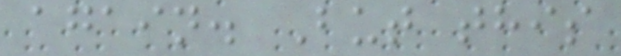again. But this
